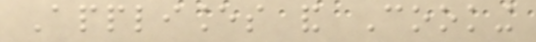Appliances and Cooking
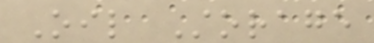Oil Storage
